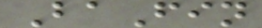BaFin
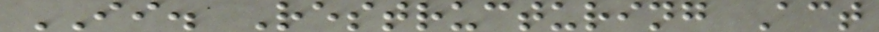II. Restructuring Act
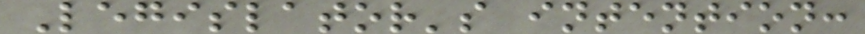Legislator's intention:
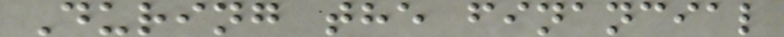During the financial
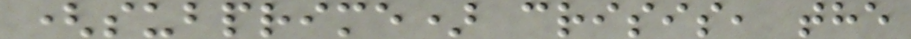(subprime) crisis, the
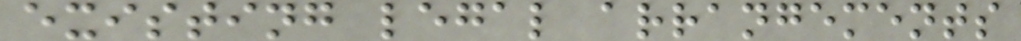existing legal arrangements
